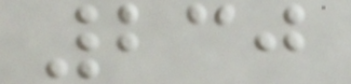230
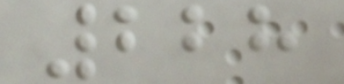228
